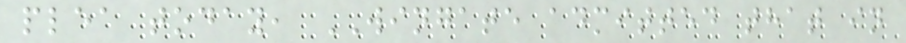plea today, WINGATE admitted that in
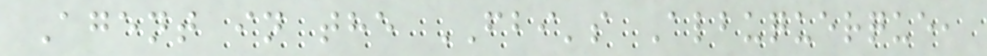Agent in the FBI's Albuquerque,
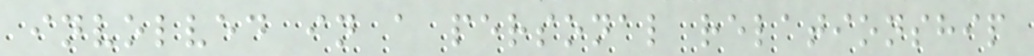involved in a personal relationship
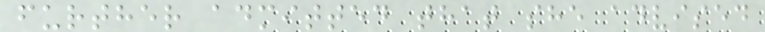further admitted that she advised
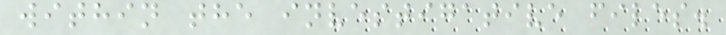within the investigative files.
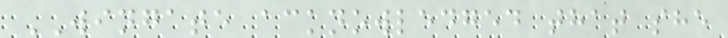WINGATE acknowledged that she
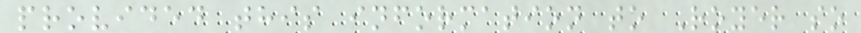provided this information to Royer so
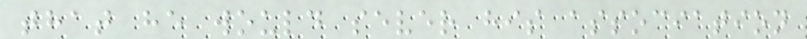that he would sever his association
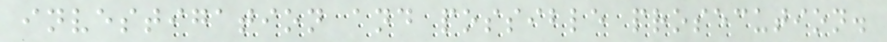investigation and possible prosecution.
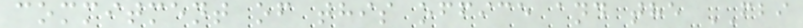commitment of this office and the FBI
